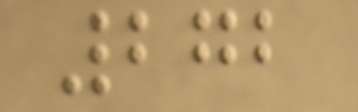272
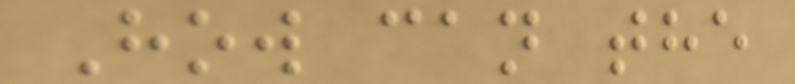How can the
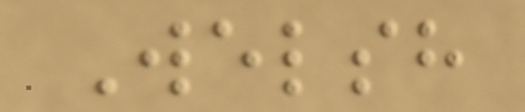Welsh
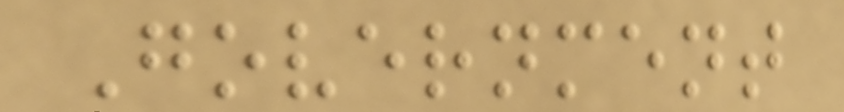Government
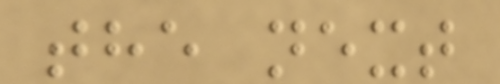the next
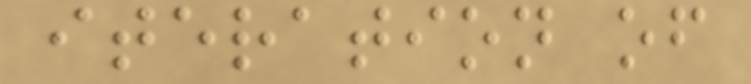iteration of
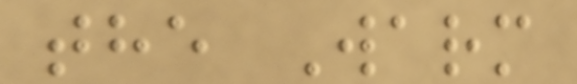the Warm
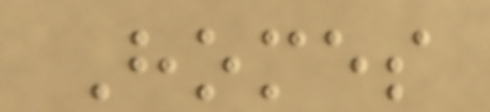Homes
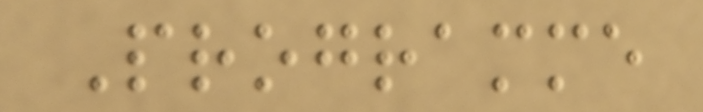Programme
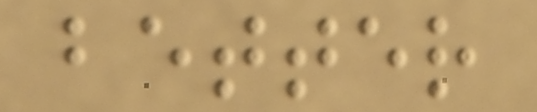better
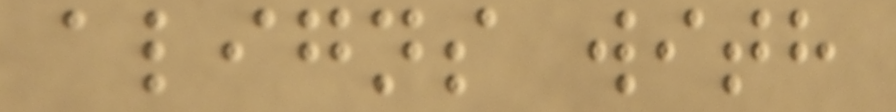aligns with
